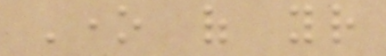One of your
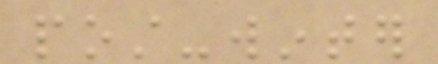post-winter
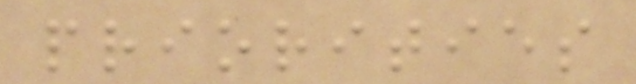priorities
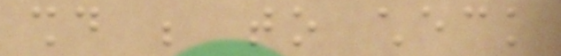should be to check
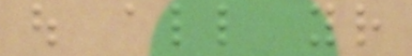out all your
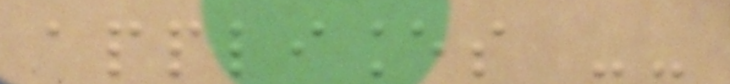appliances --
